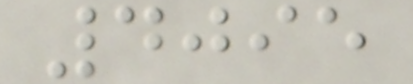4095
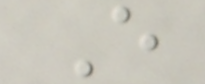E
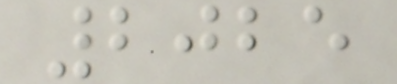2025
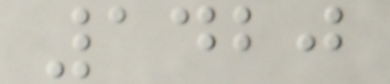1420
